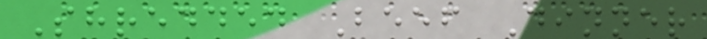Shredded Beef Dinner
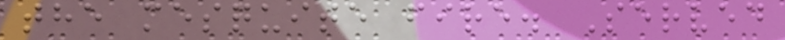the mesquite fire. Served
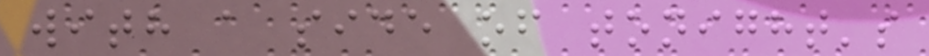with a side of tonight's
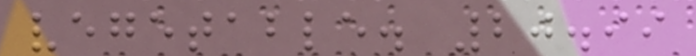vegetable. 20.99
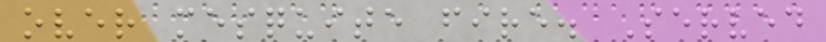over mesquite fire. Served
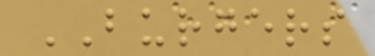BURGERS
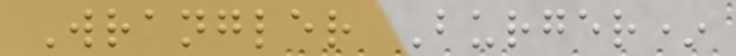Wrangler Burger*
